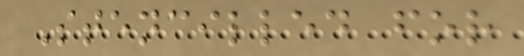Stencilled for
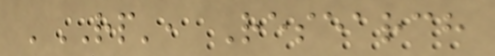'RP', Research
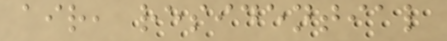air, residential
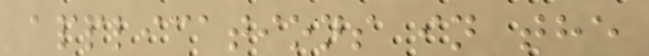applications in the
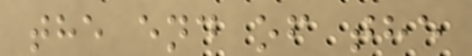the end of the
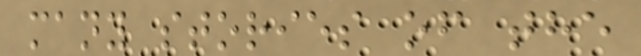many stories of the
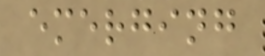emerging
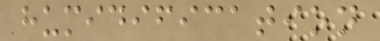humidification
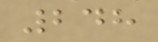248
